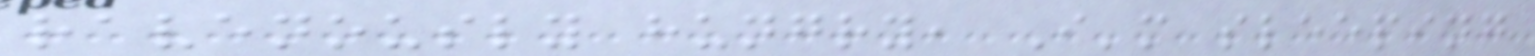ravenously hungry, I'm sleeping
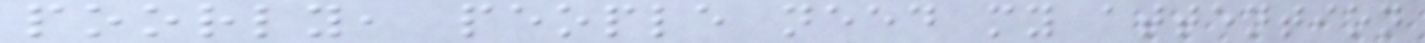poorly, people need my attention
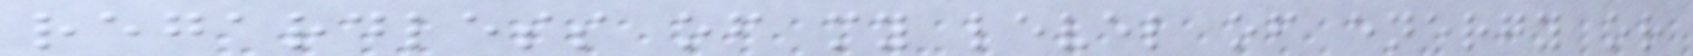regardless of my level of energy or
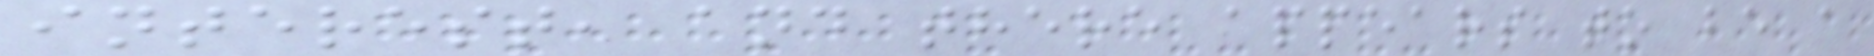interest, and there appears to be a
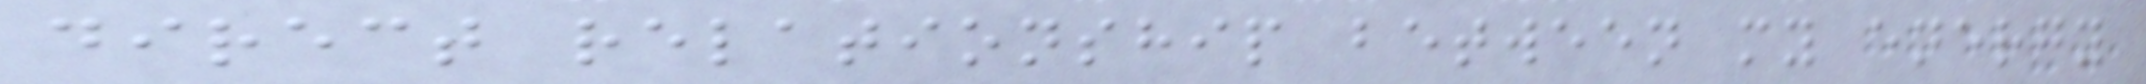direct relationship between my energy
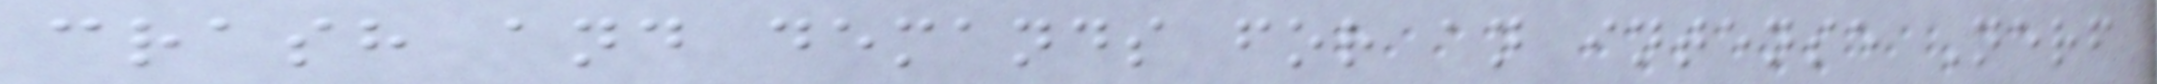crash and demands for an intense Nerf
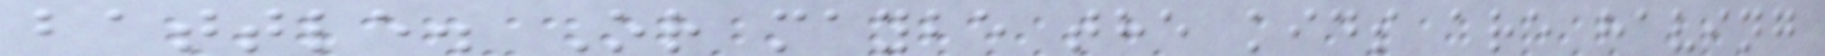battle. Or maybe the kids are having
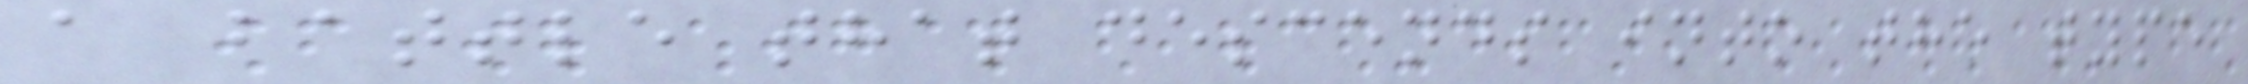a battle that descends into the type
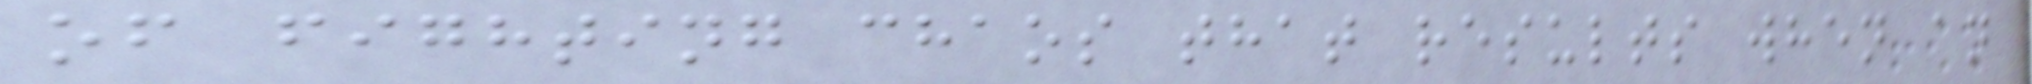of fighting chaos that results when an
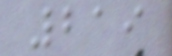219
